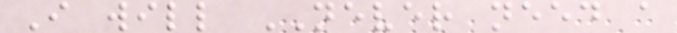I will NEVER need a
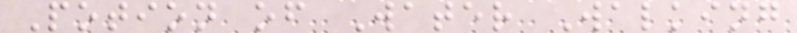Potion of Water Walking
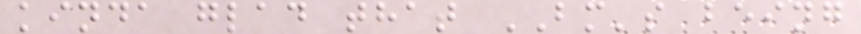kinda glad that BM's being
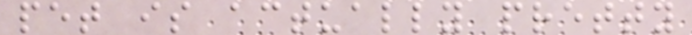pet is actually pretty
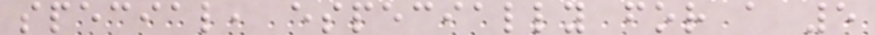special, especially for a 5
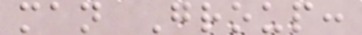man Group:
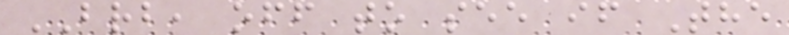BRB, off to see if The
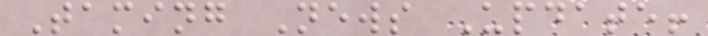Taming News Update!
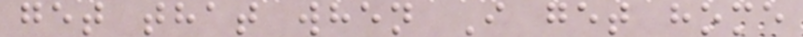get that when I get home
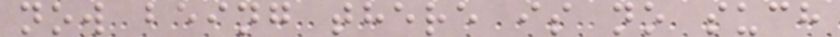now being there is no such
